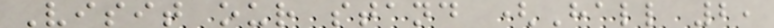Visit our stand (Hall 2,
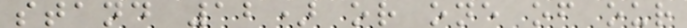stand 12) or one of our
